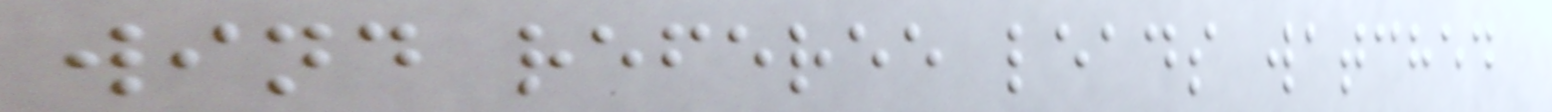wind referee leads watched
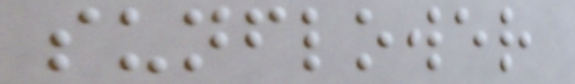sunflower
